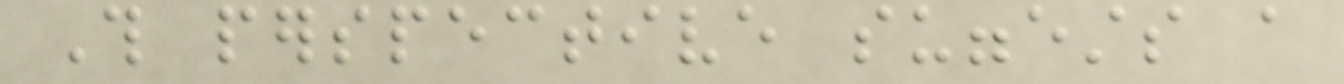This perspective suggests a
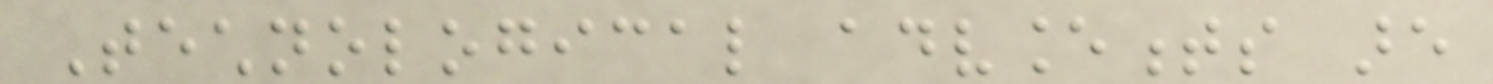Technological advancements are
